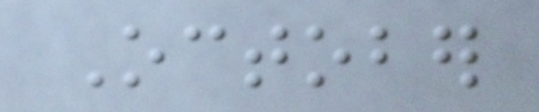October
